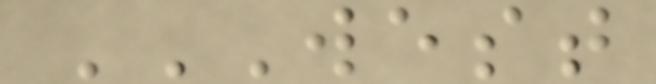WEST
